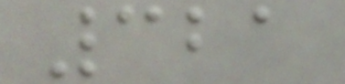321
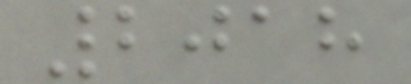2018
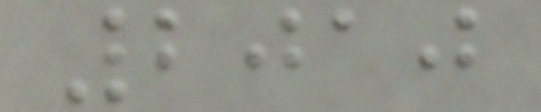2010
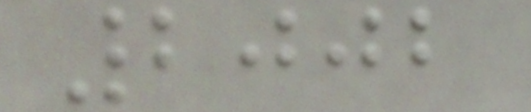2002
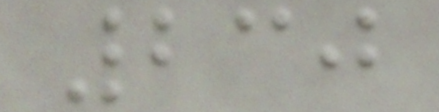230
